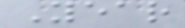Year
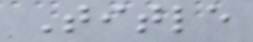Title
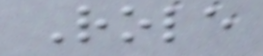Role
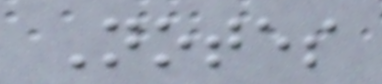Notes
